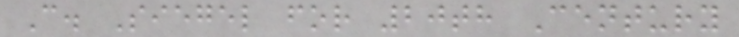C. Siegel for 20th Century
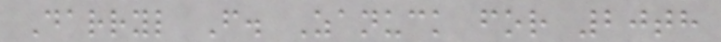Darryl F. Zanuck for 20th
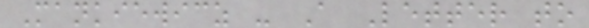Mankiewicz - A Letter to
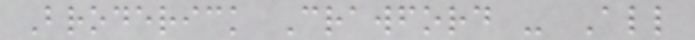Broderick Crawford - All
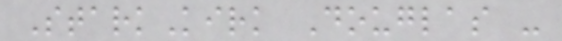StarkKirk Douglas -
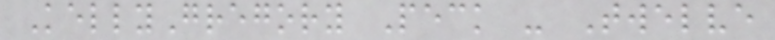KellyGregory Peck - Twelve
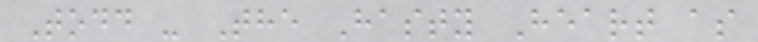Todd - The Hasty Heart as
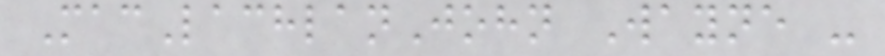MacLachlanJohn Wayne -
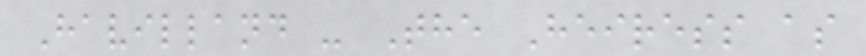Havilland - The Heiress as
